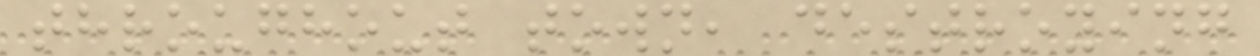throughout town, destroying
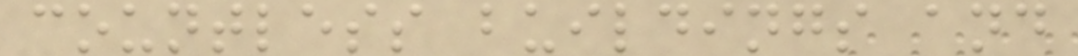countless buildings and
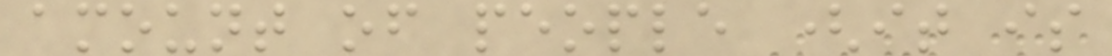amount of people (it is
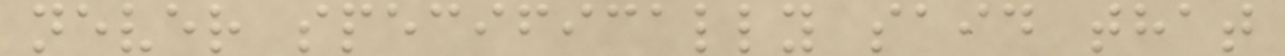never specifically said that
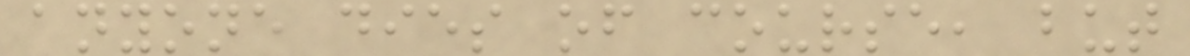anyone dies of course, but
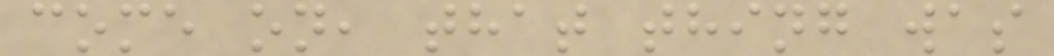come on, that thing was
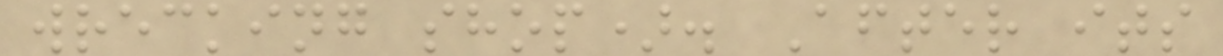wrecking shop). After its
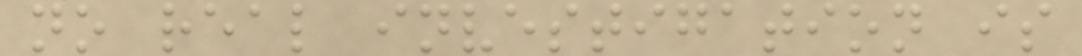no real investigation is
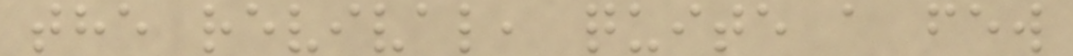the revival, quite a few
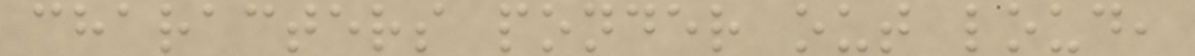characters ponder out loud,
